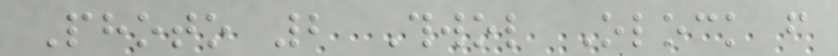Photo 2 Thwol Olock from
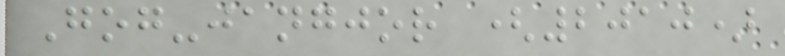Gog-jangjor (2010)
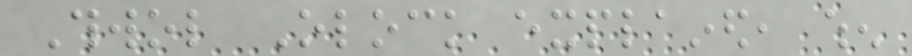Thwol Olock explained, when
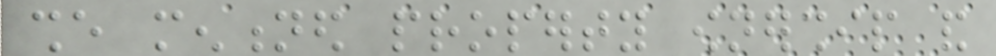she mentioned property ownership and
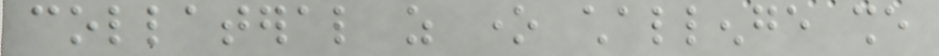collateral as one challenge she
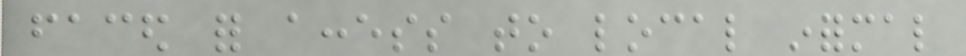faced for access to local informal
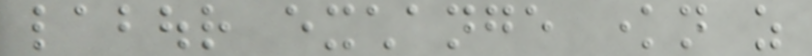labour exchange known as
